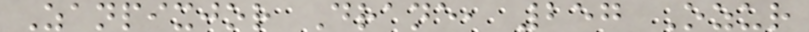Zanpixjor Drane, 257 Ozur
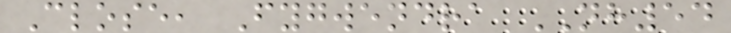Close, Fygwendra NH54
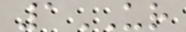1UR
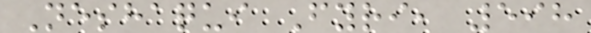Neshaqui Fyri, 598
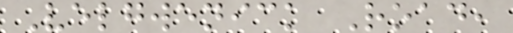Velgwenick Road,
